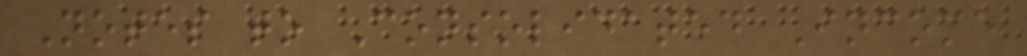Notes to Consolidated Income
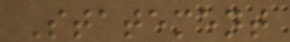Statement
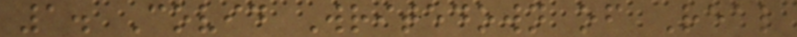1. Covid Writedown of Real
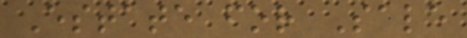Estate for Sale
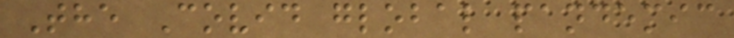The Covid global pandemic
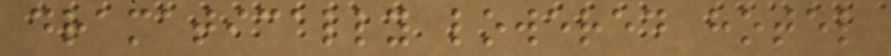dramatically lowered hotel
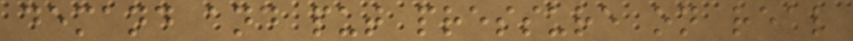demand and put pressure on real
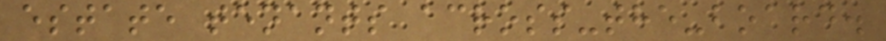estate tenants across-the-board.
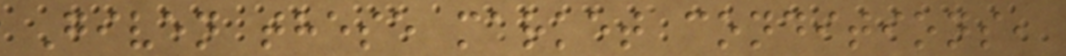Given these market conditions,
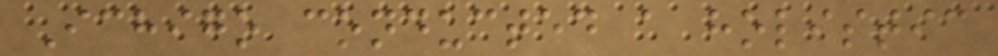Ichigo conducted a holistic
